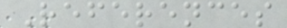References
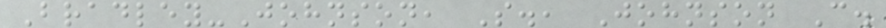Bradley-Johnson, S., Johnson C.
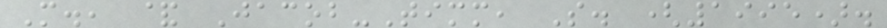M., & Jacob-Timm, S. (1995).
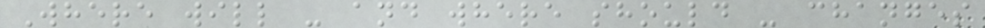Where will - and where should - changes
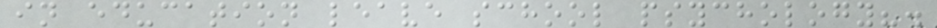in education leave school psychology?.
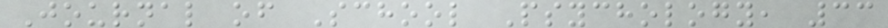Journal of School Psychology, 33
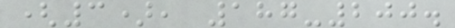(3), 187-200.
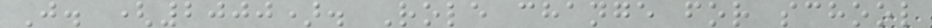J. (2000). Role change for school
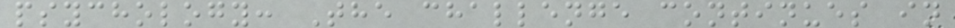psychology: The challenge continues in
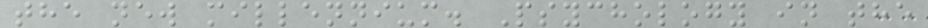the new millennium. Psychology in the
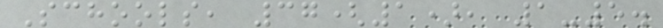Schools, 37(1), 1-5.
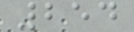254
